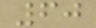60
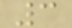3
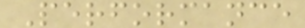Performance
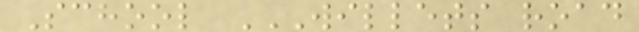School WILLETS ROAD
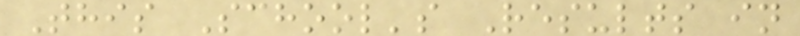This School's Results in
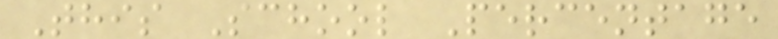This School Percentage
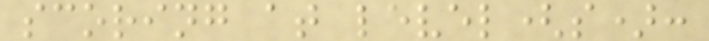scoring at level(s):
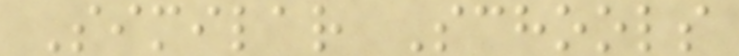Similar Schools
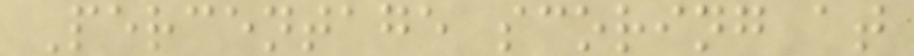Percentage scoring at
